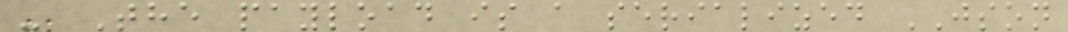- The payload is a serialized JSON
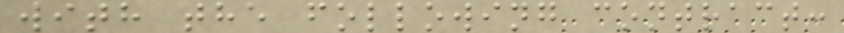with the following contract:
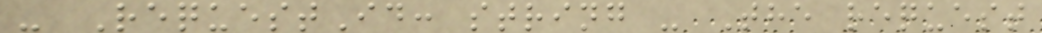- RequestId: string - The request
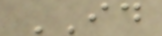ID
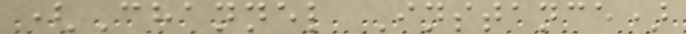(Channel Instance)
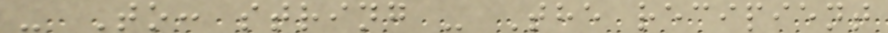- To: string - The recipient
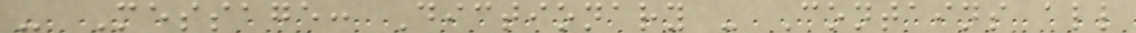- Message: Dictionary - Contains all
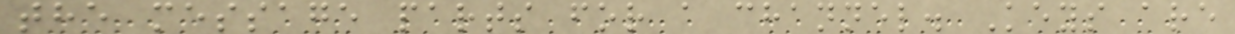the message parts for a channel. Keys are
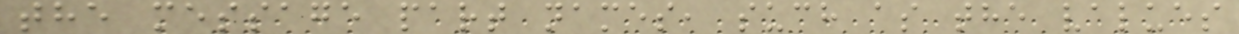the message part names, such as the values
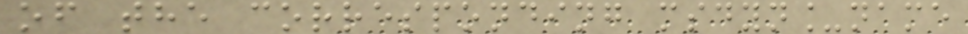of the corresponding msdyn_name
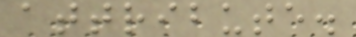attribute.
